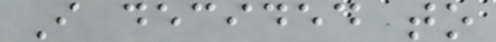I decided to
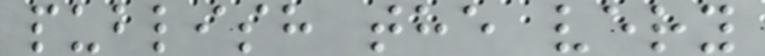publish the very
